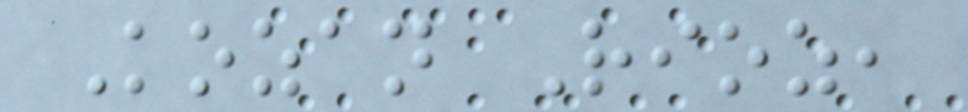Kozan Rioz,
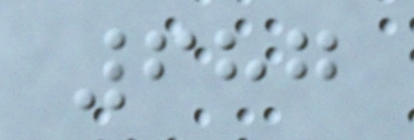687
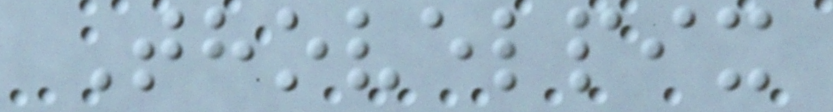Thovelpix
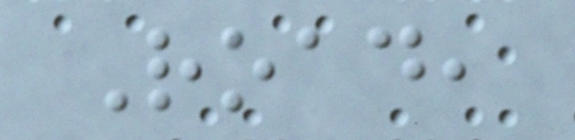Road,
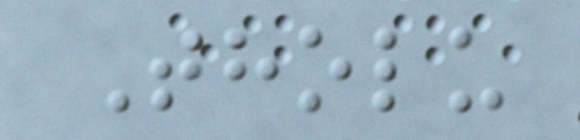Tholu
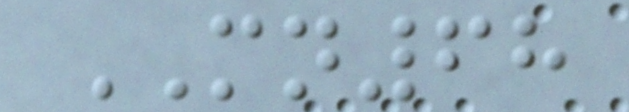MN68
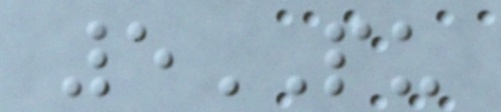5PU
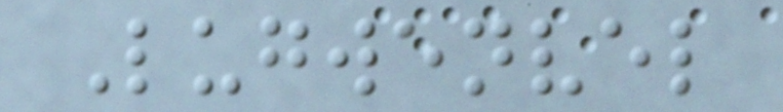Lugwenvel
